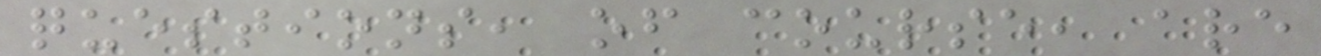questions, of course, are
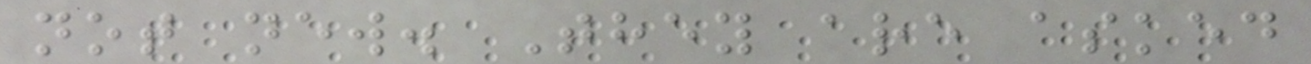not new. They are asked
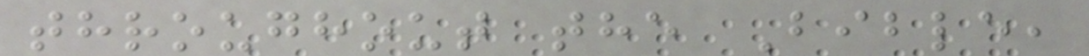throughout the Bible,
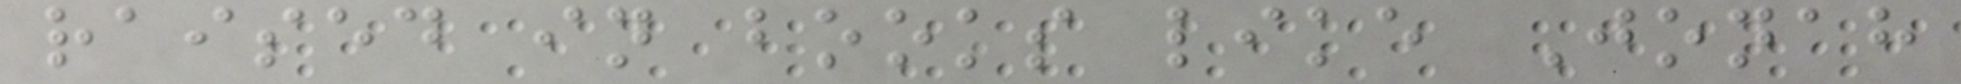raised in books like Jonah
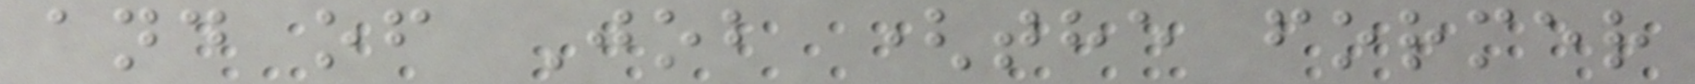and of Job (the former
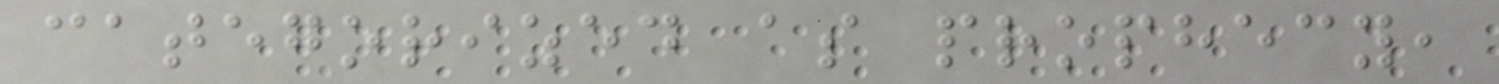categorized as prophecy,
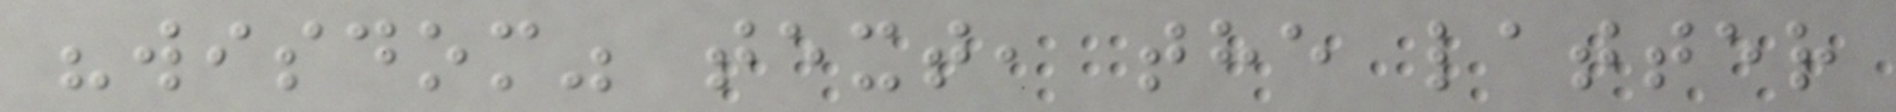"wisdom" text, the latter
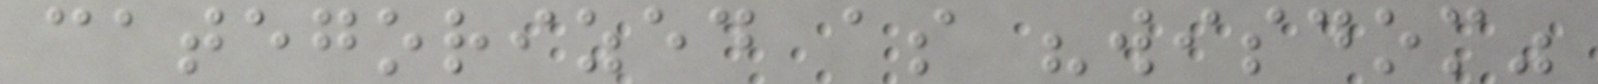categorized as "wisdom"
